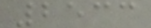2533
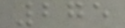275
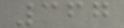367
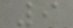9
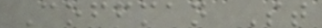Coffman St
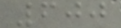600
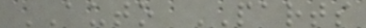AUTO PARTS
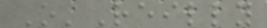O'Reilly
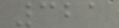321
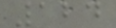124
